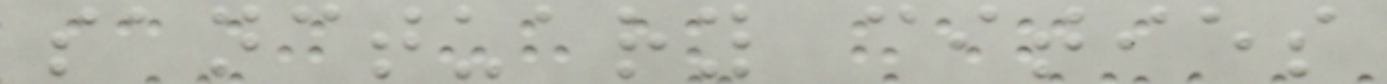sanctuary cities
